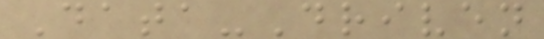Data-Driven
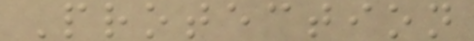Protection
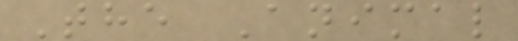The Animal
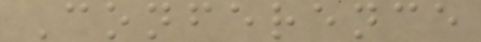Conference
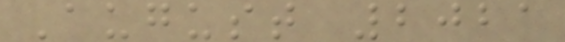August 2021
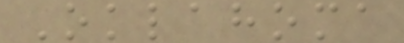Oklahoma
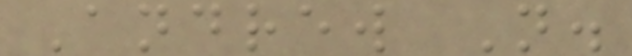Andrew N.
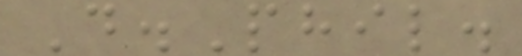D.Phil.
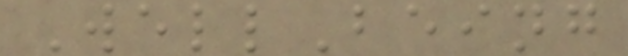WellBeing
